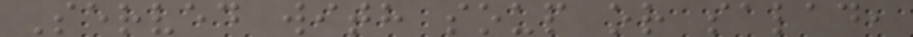Served with soup or salad,
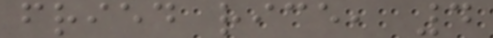fried rice, 4
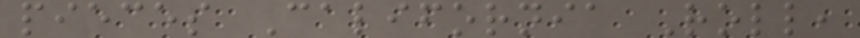pieces California Roll,
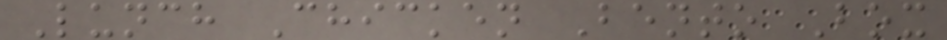Lunch Chicken Bento Box
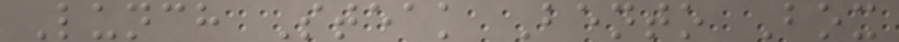Lunch Steak Bento Box
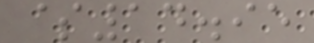$14.95
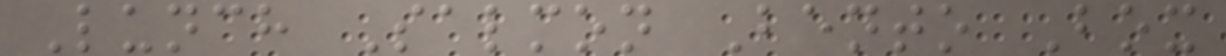Lunch Salmon Bento Box
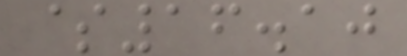$16.10
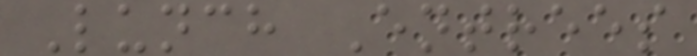Lunch Entrees
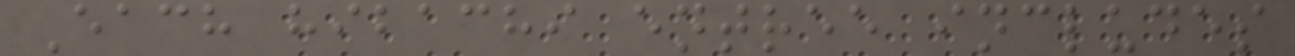Each hibachi entree includes
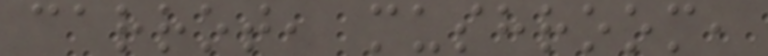carrot, mushroom,
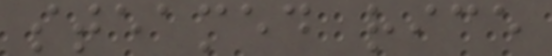steamed rice
